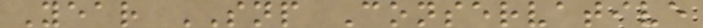Year SNP Conservative
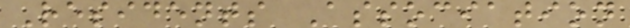Residents Association
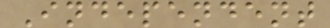Independent
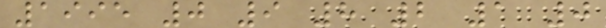1995 0 9 8 2 1 0
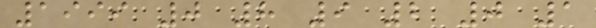1999 0 8 9 2 0 1
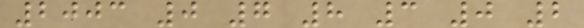2003 0 7 8 3 0 2
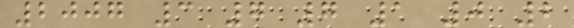2007 3 7 7 1 0 2
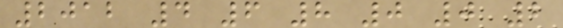2012 4 6 8 0 0 2
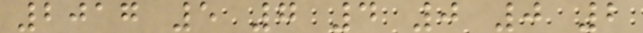2017 5 7 4 0 0 2
